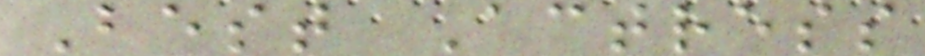Best Actress
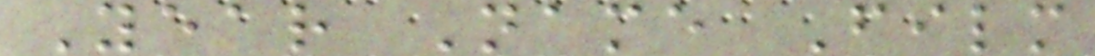Year Name Film
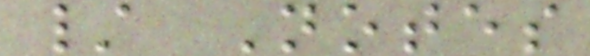/ Notes
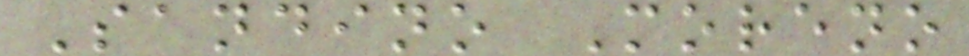Sandino Moreno
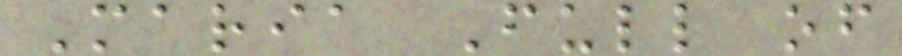Maria Full of
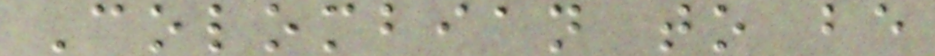Colombian to be
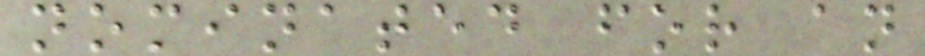nominated for an
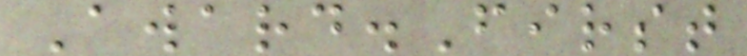Award.First
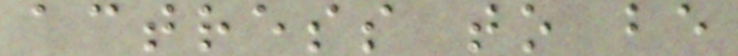actress to be
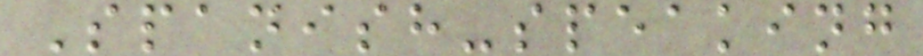Spanish-speaking
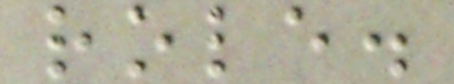role.
